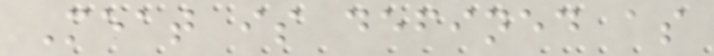Meat is defined as
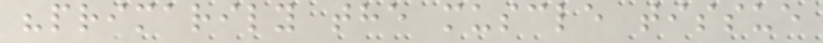"primarily the muscle tissue
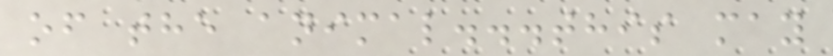of the animal...this may
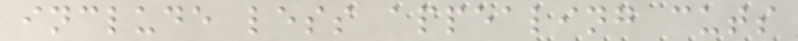include less appealing cuts
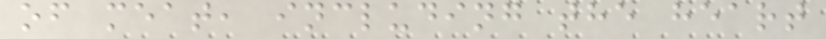of meat, including the heart
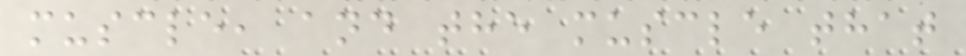muscle, and the muscle that
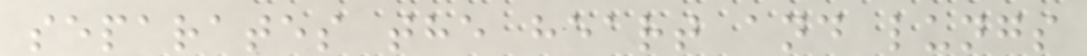separates the heart and lungs
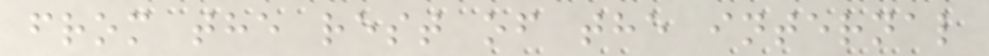from the rest of the internal
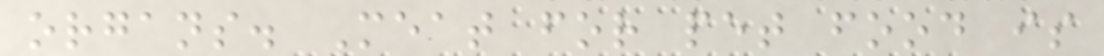organs. Meat for pet food is
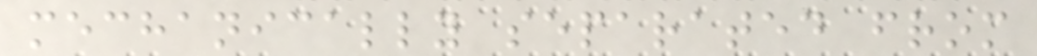mechanically separated from
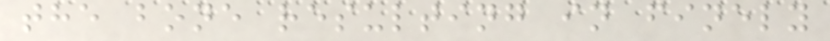the bone resulting in finely
